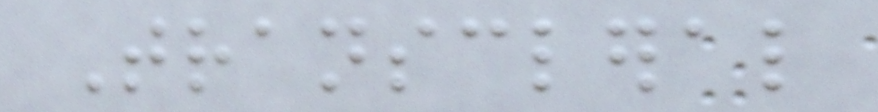Transcleral
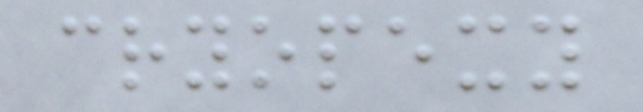cryopexy
